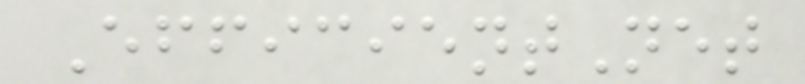EfficientNet
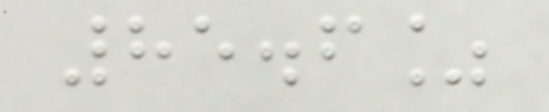85.6%
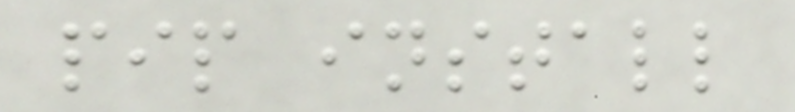pip install
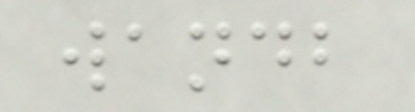wandb
